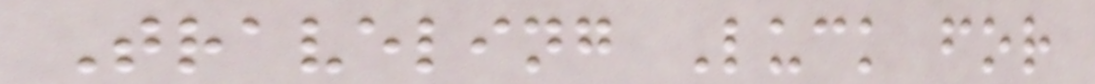Traveling Luck for
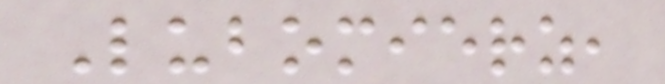Lubomierz,
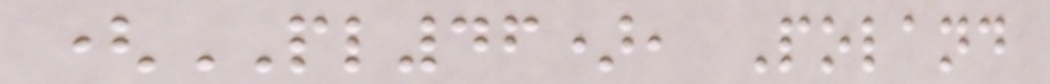(PL46), Poland
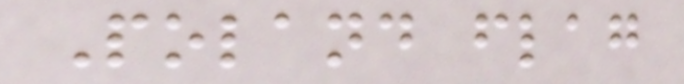Poland flag
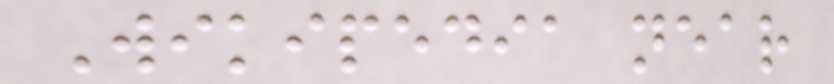Wikipedia near
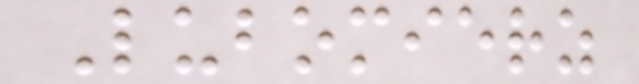Lubomierz
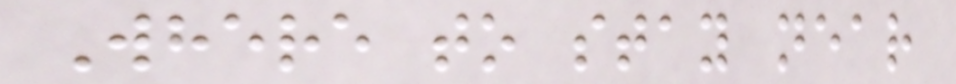Where to stay near
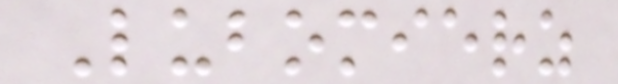Lubomierz
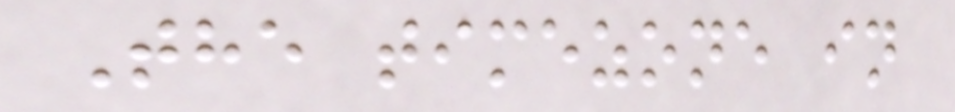The timezone in
